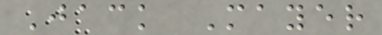Jack Mayer
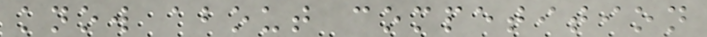know about competition
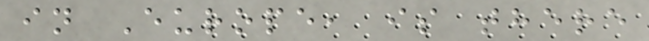in Europe, is there
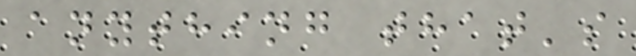anything that's
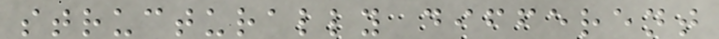structurally different
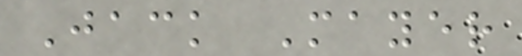Jack Mayer
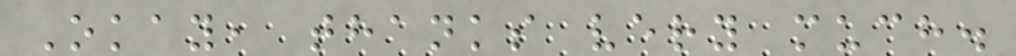Okay, thanks very much.
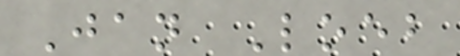Jan Loeb
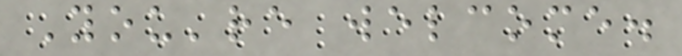You're welcome.
